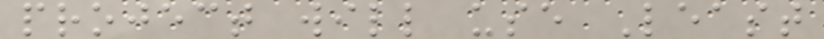project will use Least
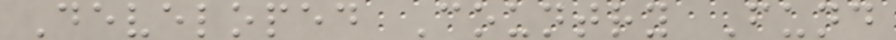Developed Country Fund
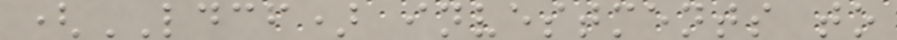(LDCF) investments to
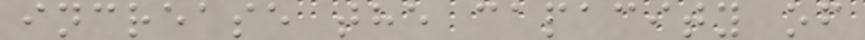increase the capacity of
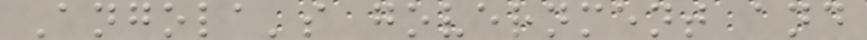Angola's government and
